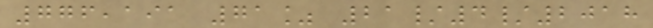776,191 71% 21/4/2018
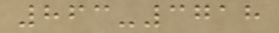863-3718
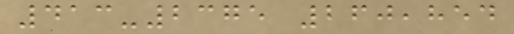413-2375 260,854
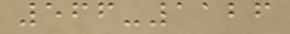566-1126
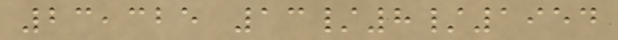23,325 13/8/1954
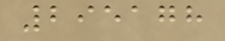295178
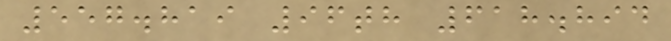557.819 96th 618.894
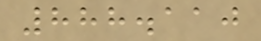888.110
